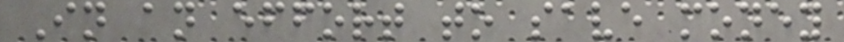In an effort to save money
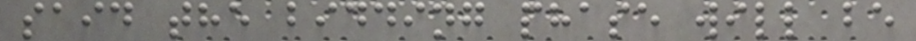said the bidding phase will be
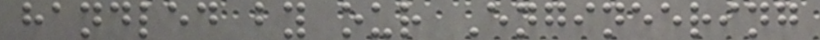handled by our Engineering
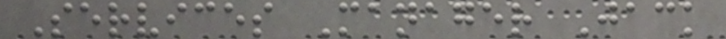Services Manager Jack
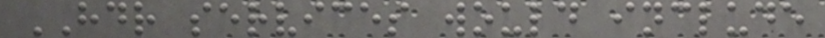HDR services would include
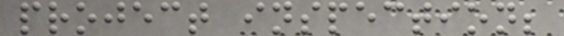project inspection;
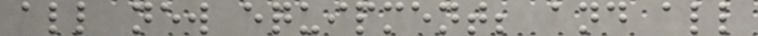all new equipment; and all
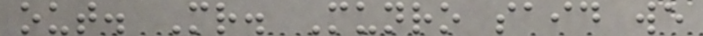out. Mr. Munro said we
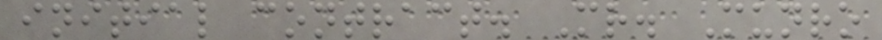initial contract. Mr. Munro
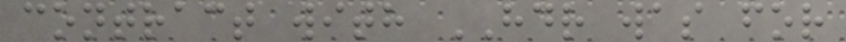contract with HDR was for
